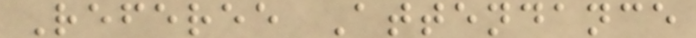Referee Attendance
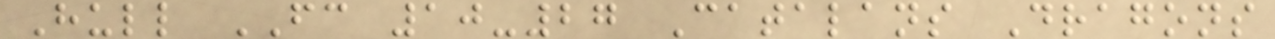Hull FC 10-27 Catalans Dragons
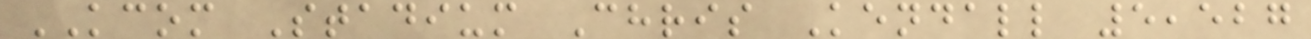KCOM Stadium Chris Kendall 5,527
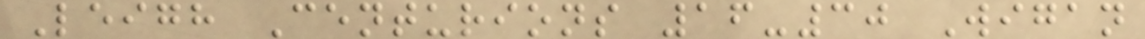Leigh Centurions 16-30 Wigan
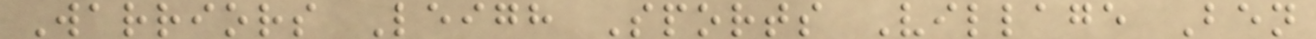Warriors Leigh Sports Village Ben
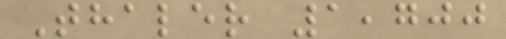Thaler 1,700
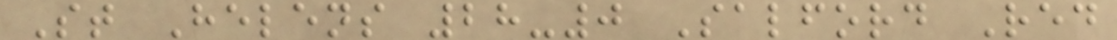St Helens 28-0 Salford Red
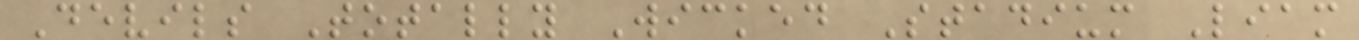Devils Totally Wicked Stadium Liam
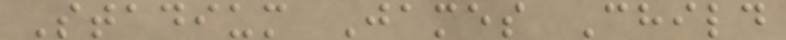Stadium James Child
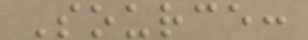Source:
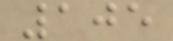105
